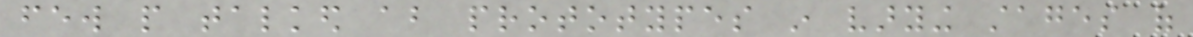few people talked about prototypes in varying stages of
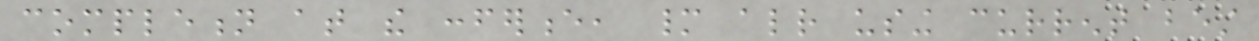completion at the conference, many already using current best
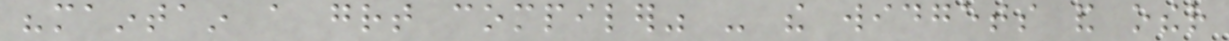"maintain a great compiler" - the widgets and other
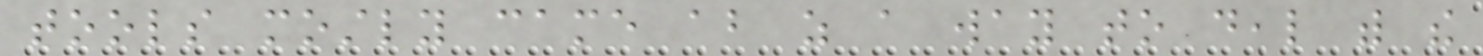tools mostly came about as a way to deal with the
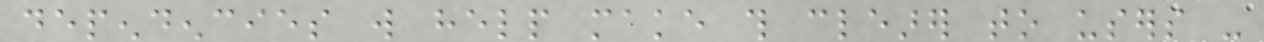dependencies will help make this clearer to users -
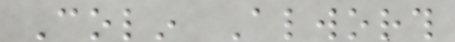Colin Alworth
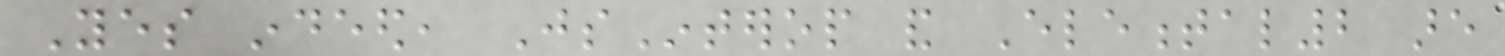Yes indeed, JsInterop and Elemental2 are
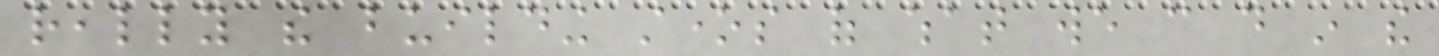really the building stones of what we can do in the
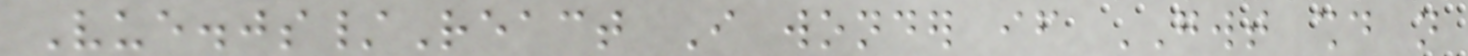Vue.js/React I wonder if GWT should not
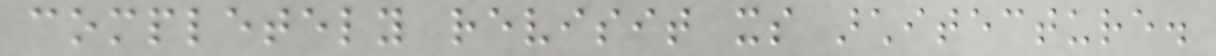completely revisit its architecture.
